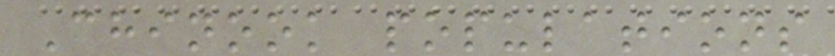Chinook populations
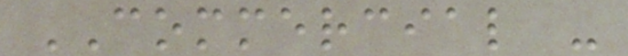COMMERCIAL -
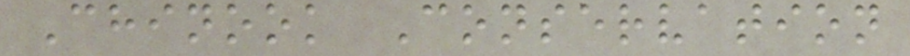Chinook Conservation
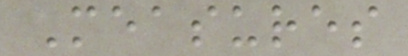Measures
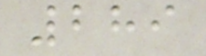289
